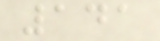141
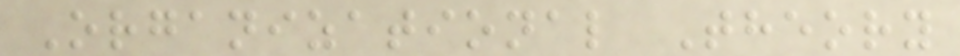Organizational Theory
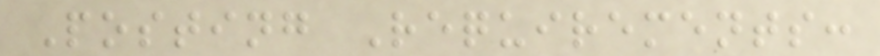Posting Requirements:
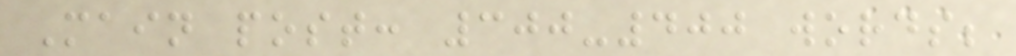Main post: 300-400 words;
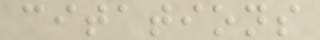citations
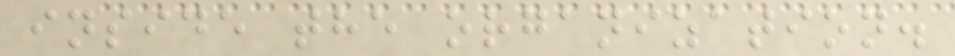inside the organization.
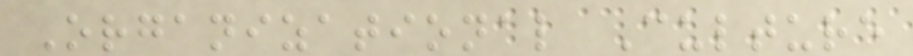Organizational Culture
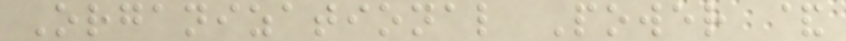Organizational Power &
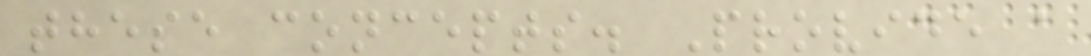these concepts. Provide a
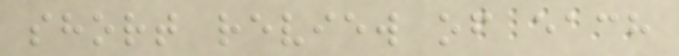short review of each
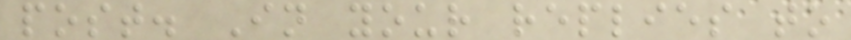post. In your replies to
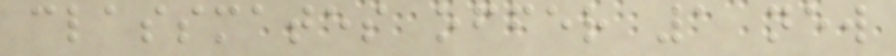classmates offer 1 new
